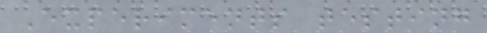Experiments testing
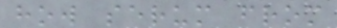how serum from
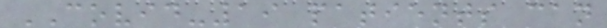COVID-19 patients can
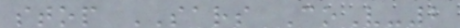stop SARS CoV-2
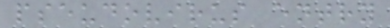pseudovirus entry
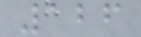126
